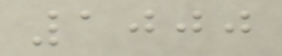1000
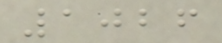1026
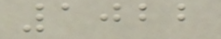1022
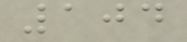104
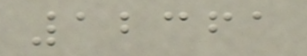12361
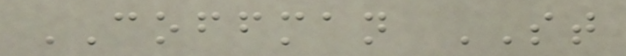COFFMAN ST
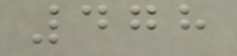478
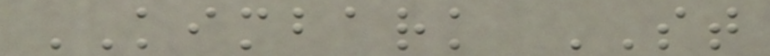KIMBARK ST
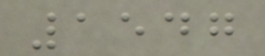1547
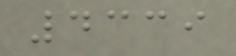4339
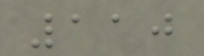110
